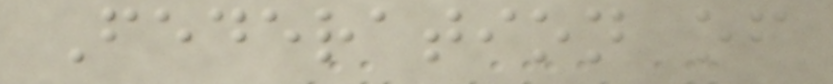Federation of
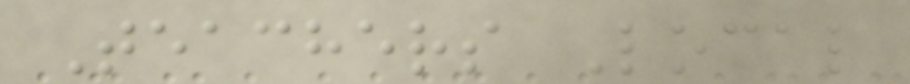Teachers Local
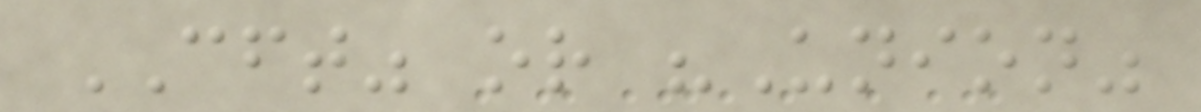CFT" or "Union"
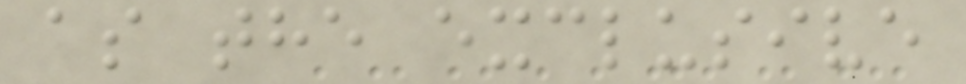as the exclusive
